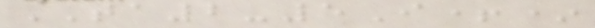TA2-5I+*
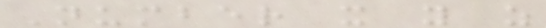Number x y z
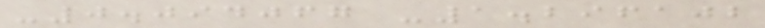-0.094067 -1.296102
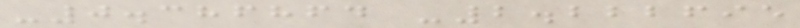-0.386864 -2.222695
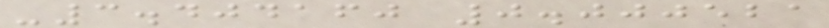-3.404160 0.000521
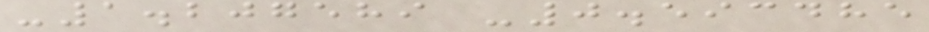-1.207589 -0.593485
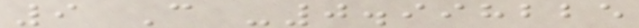9 C -0.998225
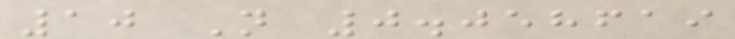10 N 0.058619
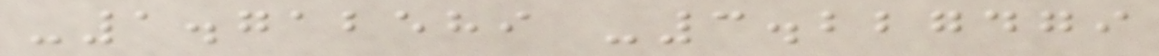-1.712589 -3.227479
